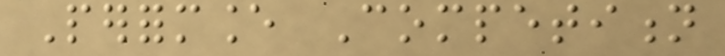Performance Competition
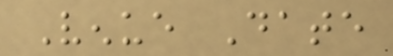Venue Date
